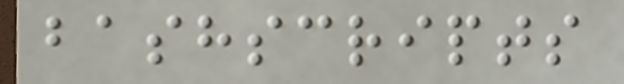bashscripts
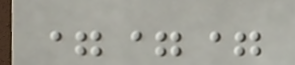===
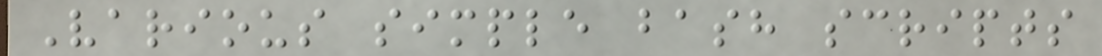Various simple bash scripts
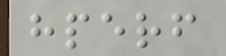hperf
